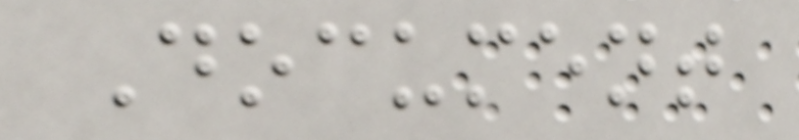Document
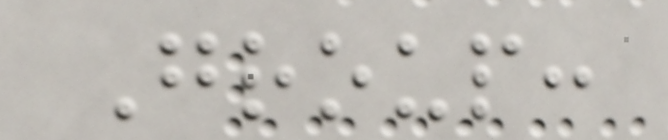Group:
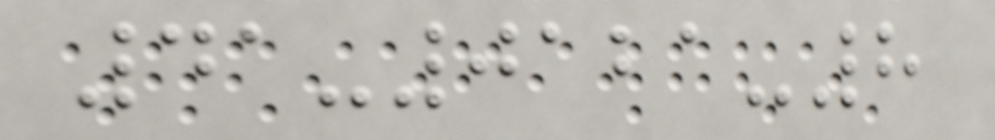41-0121-8
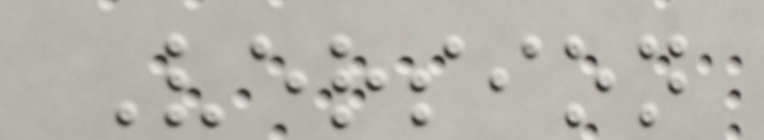Version
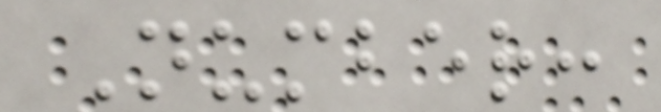Number:
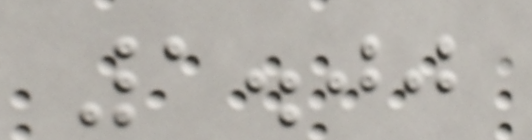1.00
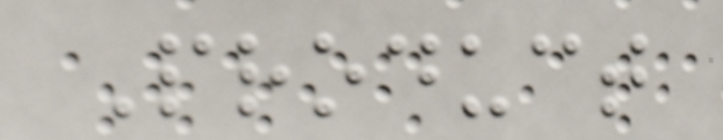Product
